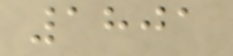1801
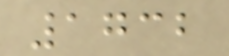1732
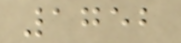1752
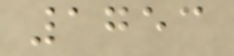1753
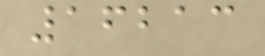16213
